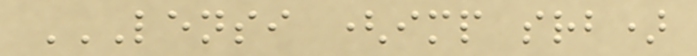LENSI (IMP SRB)
